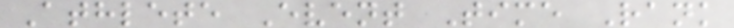Athlete Event Time Rank
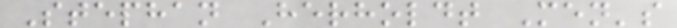Stephan Herholdt Men's
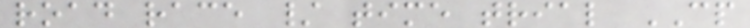road race / time trial CP
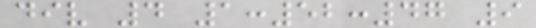div 4 1:52:47 9
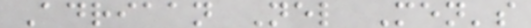Adriaan Nel Men's
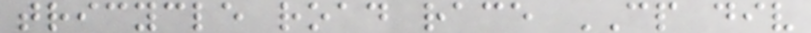tricycle road race CP div
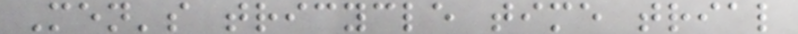Men's tricycle time trial
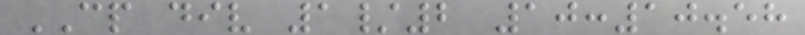CP div 1/2 10:10.58
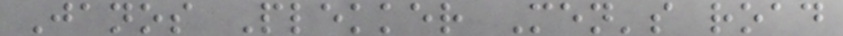Janos Plekker Men's road
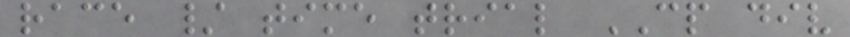race / time trial CP div
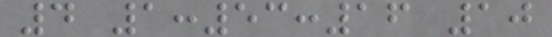4 1:53:16 10
